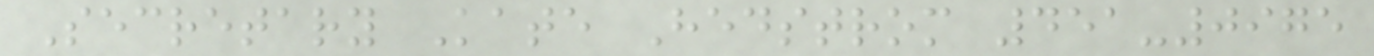Secretary Kate Hedstrom 451-0975
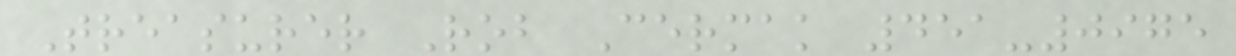Treasurer Rob Cermak 451-0975
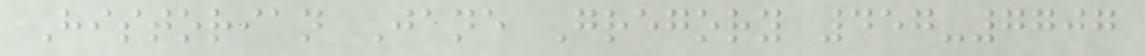Historian Jane Gregory 457-7707
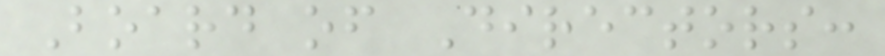Board of Directors:
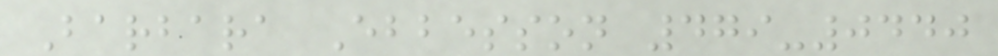Barbara Ebbesson 479-0440
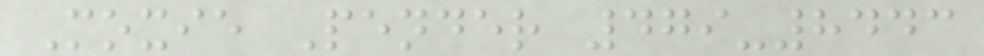Moxie Pender 479-8443
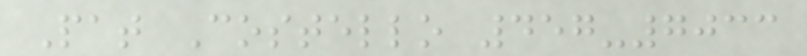Pat Costello 457-7033
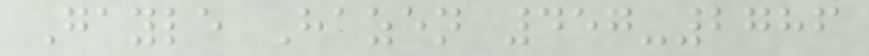Gayle Hazen 457-2786
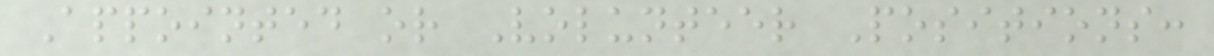Appointed or Volunteer Positions:
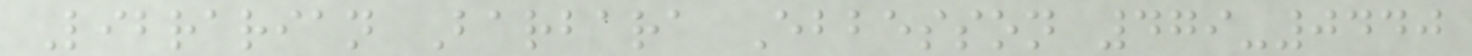Librarian Barbara Ebbesson 479-0440
